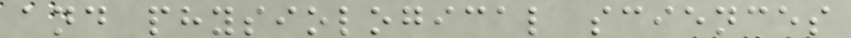and physiological sciences
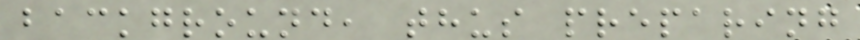background, thus preparing
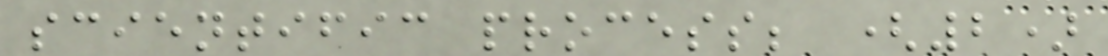scientific process; (2)
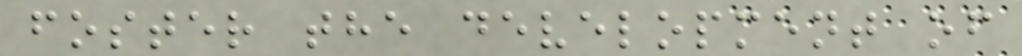foster the development of
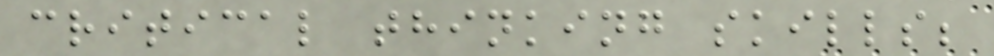critical thinking skills;
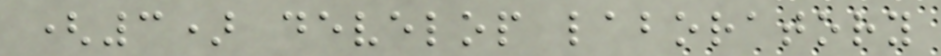(3) develop laboratory
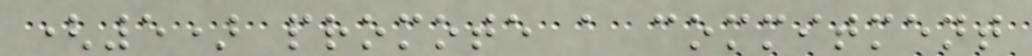(5) promote a commitment
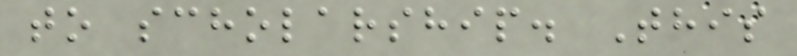to scholarship. This
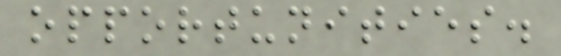opportunities.
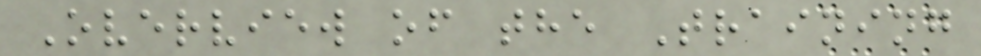Overview of the Training
